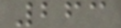263
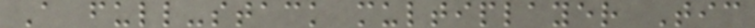A full-stack multiplayer Tic
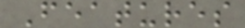Features
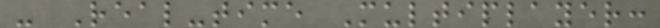- Real-time Multiplayer:
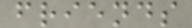friends
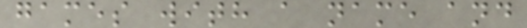games with a name and
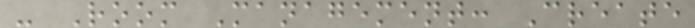- Room Management: Create
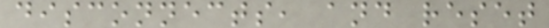disconnects, and reset
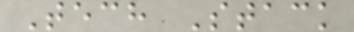Tech Stack
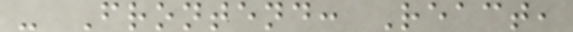- Frontend: React,
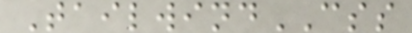TailwindCSS
